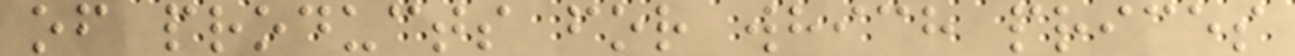of products for which prices
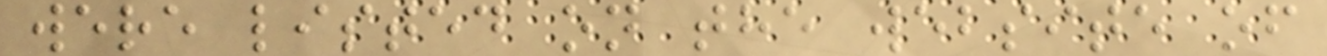were listed on the website of
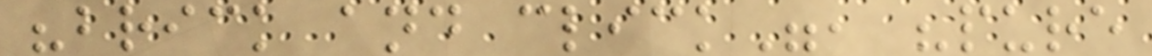"brick and click", "pure
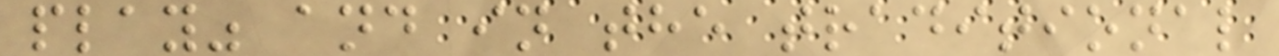play" and in the traditional
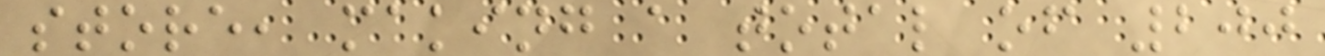store, making a total of 200
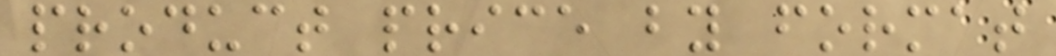product price by format
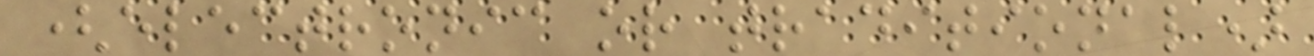(electronic or traditional)
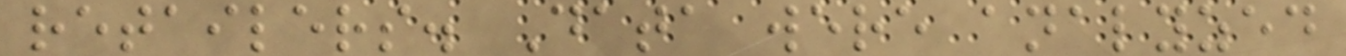retailers. Data were analyzed
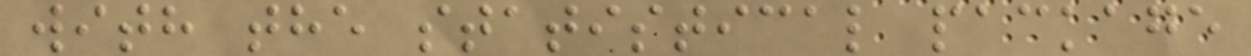with the statistical package
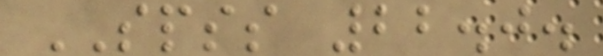SPSS 22.0.
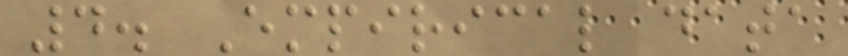4. Empirical data
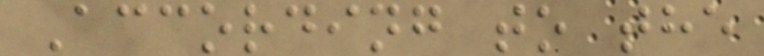According to the
